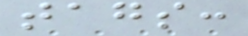tags:
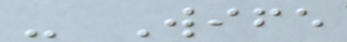- Wife
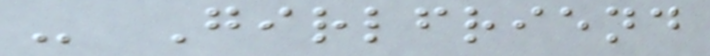- Girlfriend
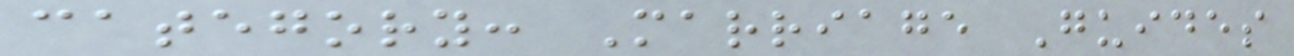category: Marriage Guides
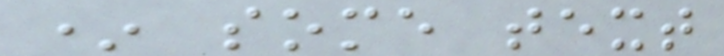* some text
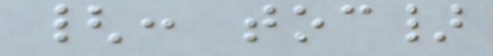{: toc}
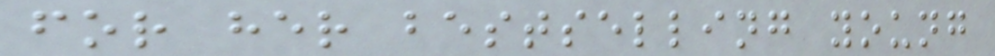for her bestselling young
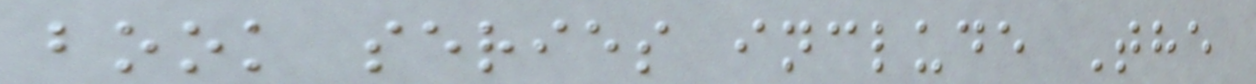book series include The
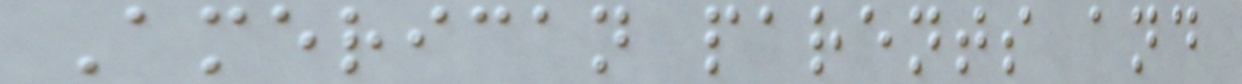American parents and
